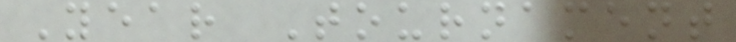Year Tournament
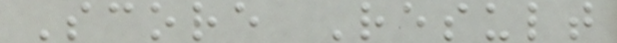Score Result
